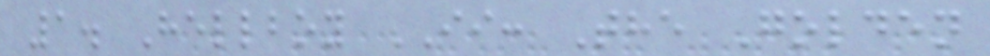1. Hellboy II: The Golden
